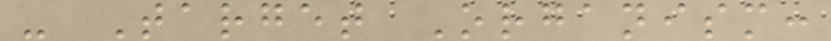- Target Organism:
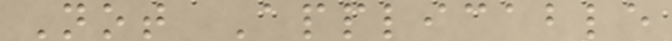Not Applicable
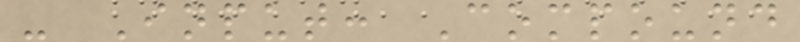- Input: Compound
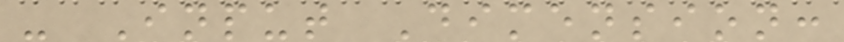- Input Dimension:
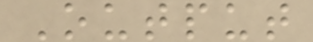Output
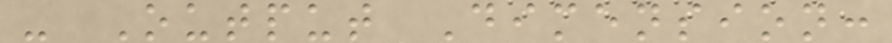- Output Dimension:
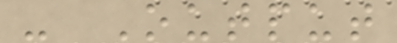- Output
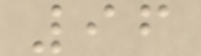96
